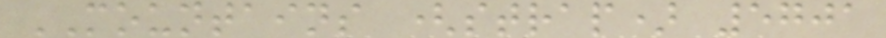MOUNTAINS (strap) 5701
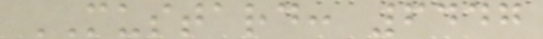MUSTARD: 6447
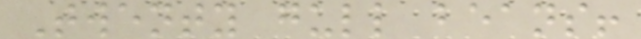Twenty gull beans!
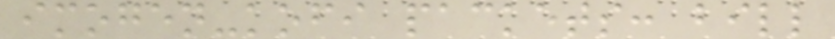imogen-kofi packets: bill
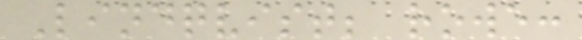Lindqvist; rowe:
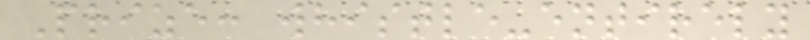Prize: whistle-entirely
